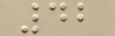42
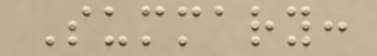Summary:
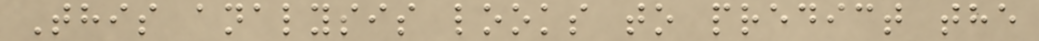This analysis looks to predict the
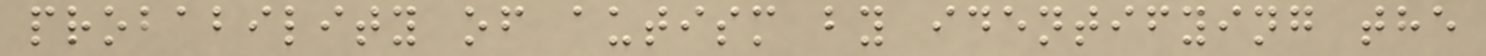probability of autism by identifying the
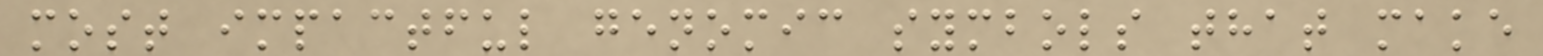most impactful genomic symbols that make
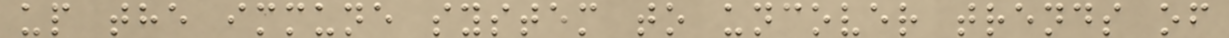up the immune system to uncover trends of
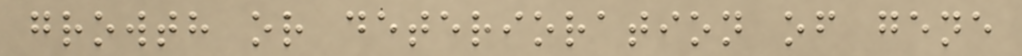growth or deterioration of gene
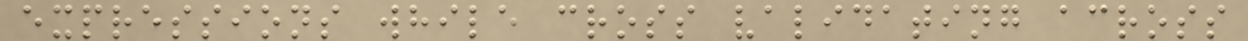expressions while cross validating across
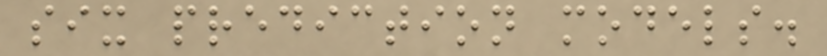six prediction models.
